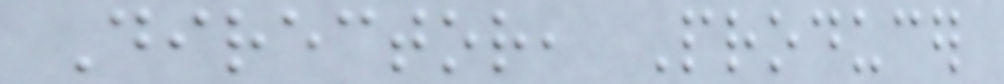Director, Producer
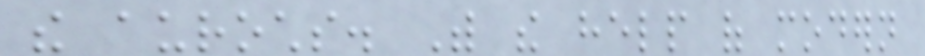the aurochs. With the help of modern
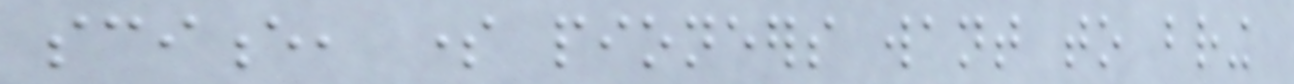science, some pioneers want to bring
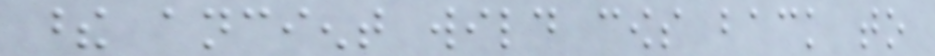these ancient wild cows back to
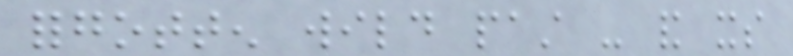forgotten wild past - and its
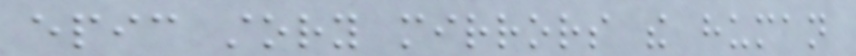epic story mirrors the human
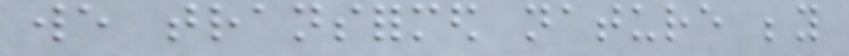we transformed nature beyond
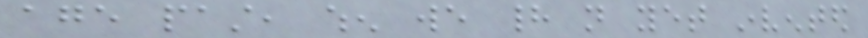age past, when we had not yet invented
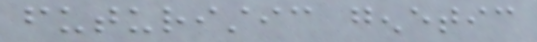futuristic genetic
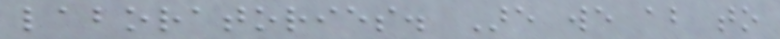laboratories. Are we about to
